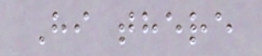Hi there
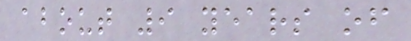about 9 years of
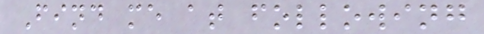Find me at following
